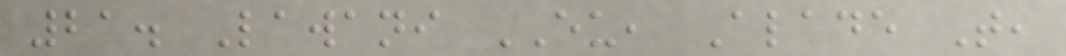21. Lawani EU, Alade T,
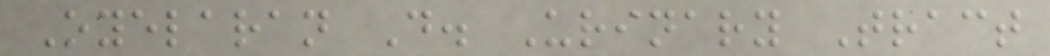Oyelaran D. Urinary Tract
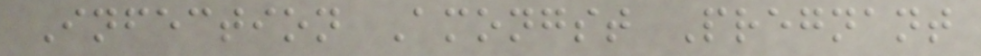Infection Amongst Pregnant
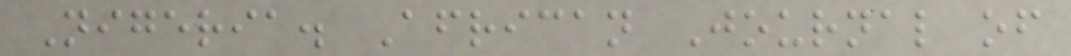Nigeria. African Journal of
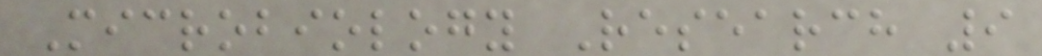Microbiology Research 9
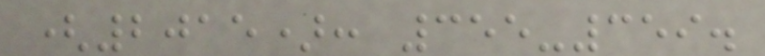(2015): 355-359.
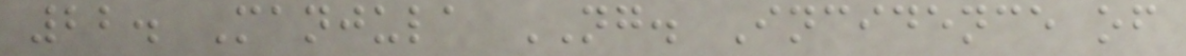22. Manjula NG. Incidence of
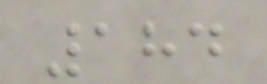184
